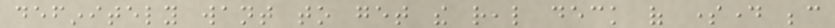definitely want to get the real deck of someday because
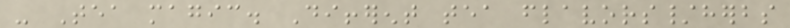- Tea magic. Different tea flavors/herbs
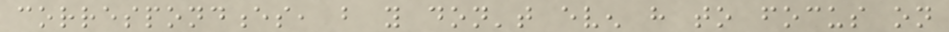correspondences, but you don't even have to focus on
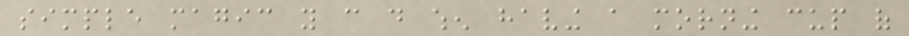simple magic you can do when having a morning cup of
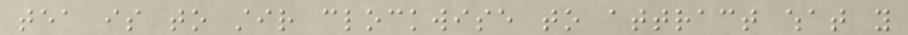tea is to stir clockwise to attract what you
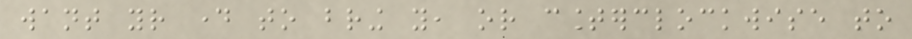want your day to bring you, or counterclockwise to
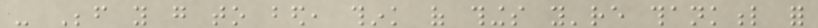- Before you go to bed, think of things you're thankful for
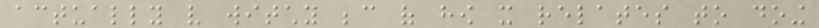actually very witchy because of how it relates to doing
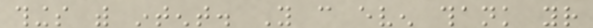things with intent. You can even thank your
